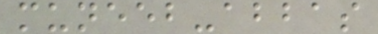muneeb-abbas
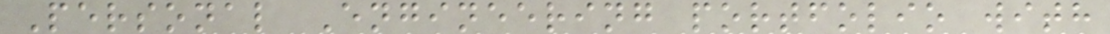Personal Engineering portfolio with
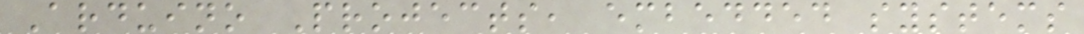Arduino Projects, embedded systems
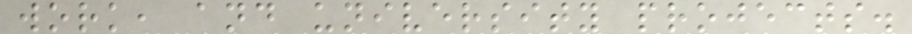work, and university projects.
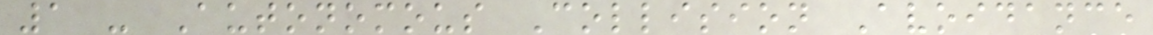1 - Autonomous Collision Avoidance
